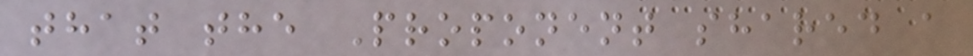that the Proponent shared a
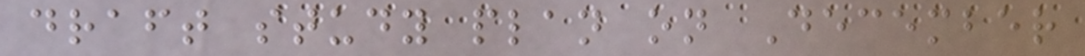draft study plan on December
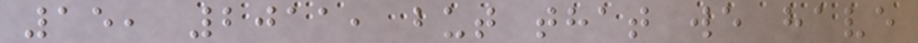15, 2011, but that we have
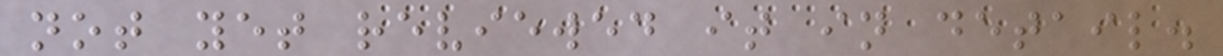not yet reviewed it in detail.
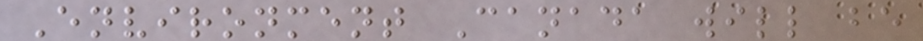Environment Canada will be
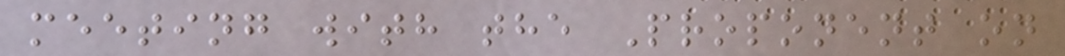meeting with the Proponent on
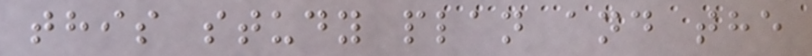this study plan and the
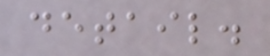detail.
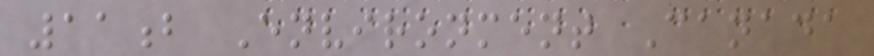11b Environment Canada
